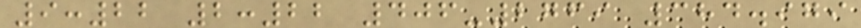9:22 2:22 406-2769 384.979
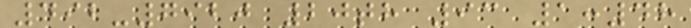492-7920 20th 93 1:48
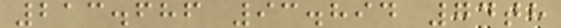213.686 93.894 74th
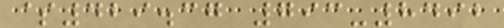$429.37 793-8492
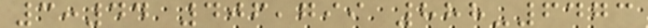3:44 406,799 888-6473
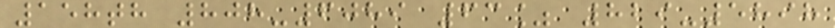158th 808-6089 63% 829-5898
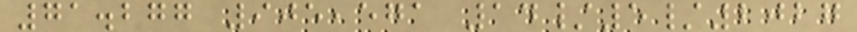71.277 905,571 14/5/2027
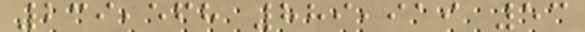239,568 889,919 53
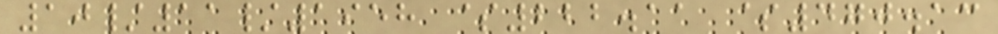10/11/1958 $222.11 $470.13
